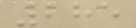285
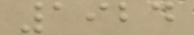1924
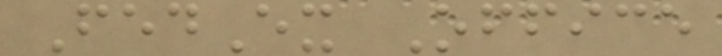FedEx Office
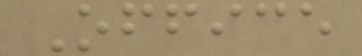Office
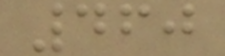460
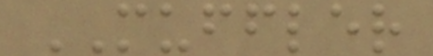MUFFLER
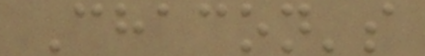Chacon's
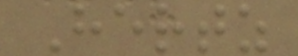Hertz
